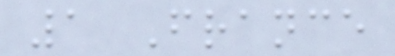1 France
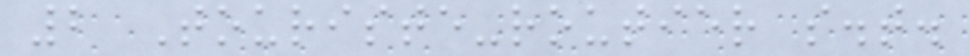2 Touriste-routier s.t.
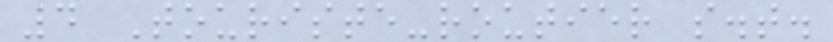4 Touriste-routier s.t.
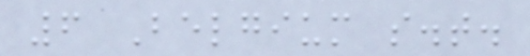6 Belgium s.t.
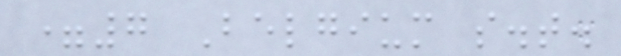=7 Belgium s.t.
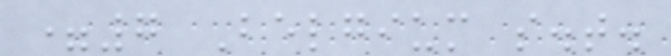=7 Belgium s.t.
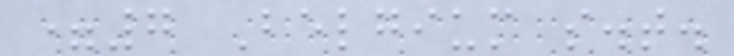=7 Belgium s.t.
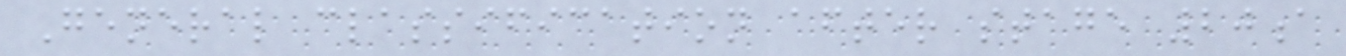General classification after stage 20a
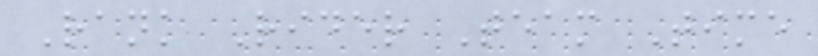Rank Rider Team Time
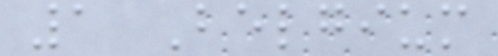1 Belgium
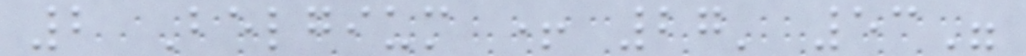2 Belgium + 27' 53"
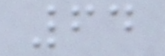64
